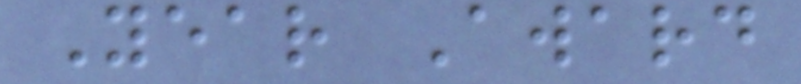Year Award
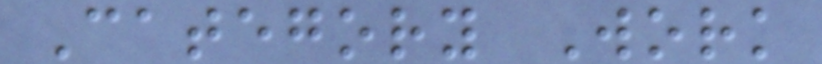Category Work
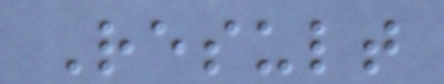Result
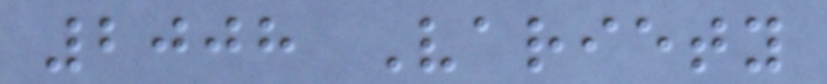2008 Variety
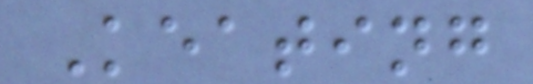Keating
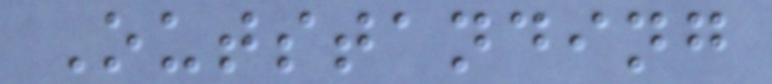Outstanding
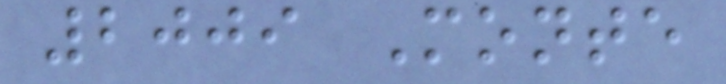2009 Monte
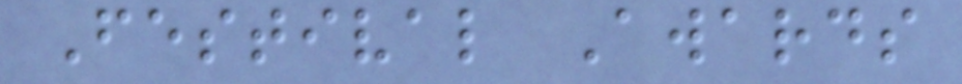Festival Awards
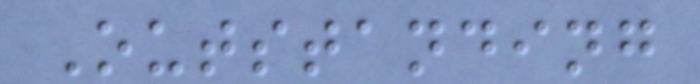Outstanding
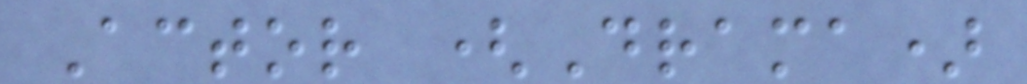Actor (Drama)
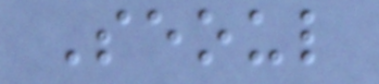Seoul
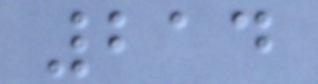214
